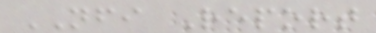NFI Report
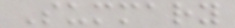Summary
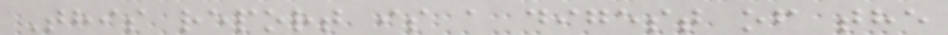This report is a digest of the
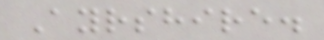Ayrshire.
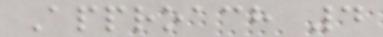Approach 4
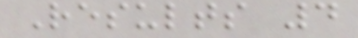Results 4
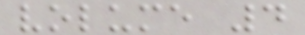volume 4
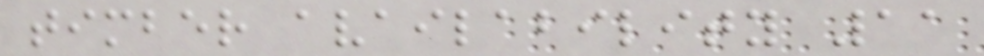timber availability 11
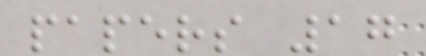papers 17
